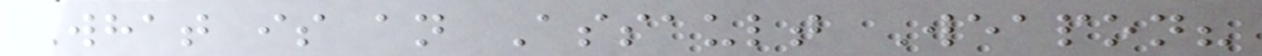What is an Assault Weapon?
